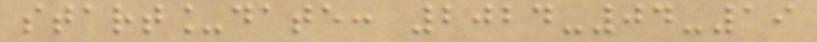start_date: 2024-04-19
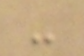-
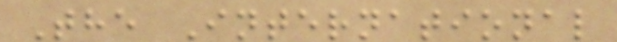The International
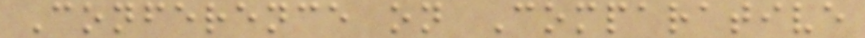Conference on Comparative
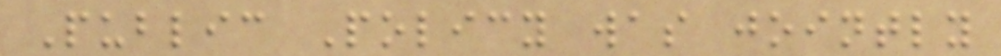Public Policy was jointly
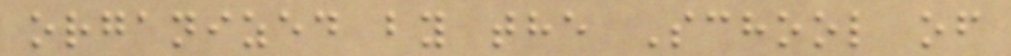organized by the School of
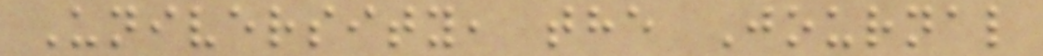University, the Journal
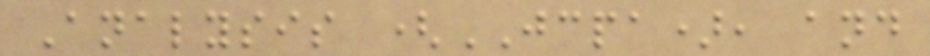Analysis (JCPA), and
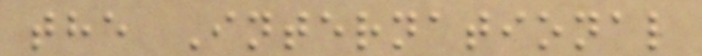the International
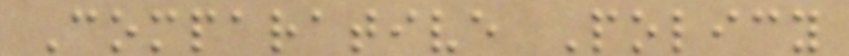Comparative Policy
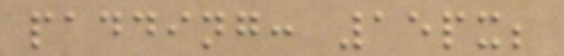padding: 15px;
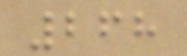268
